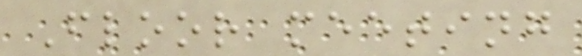Floor meeting
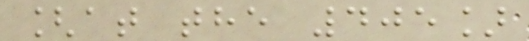[at the 405]
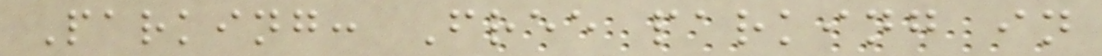Parking: Free parking in
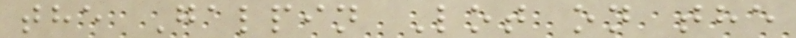the Galpin Lot on the
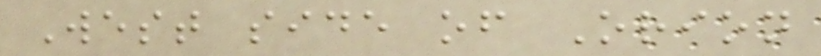West side of Orion
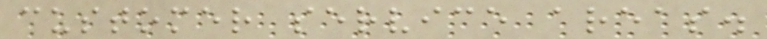customer service areas.
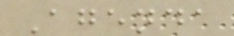Agenda
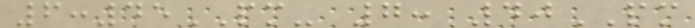6:45PM- 7: 40PM
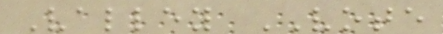Valley VOTE
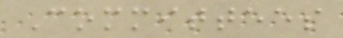Committees
